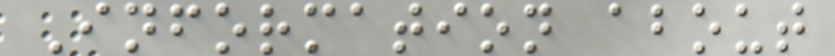Information about
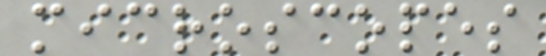microscopes
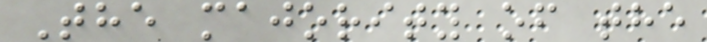The majority of the
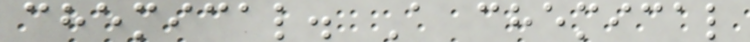chemical. A chemical
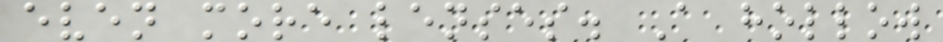even more lenses. A hollow
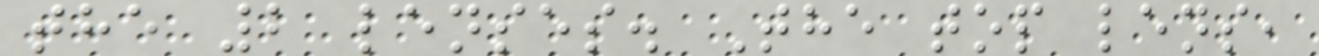the 2 lenses. The top lens,
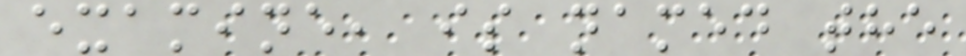examine, is named the
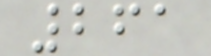261
